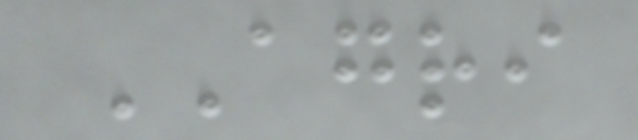AGRI
